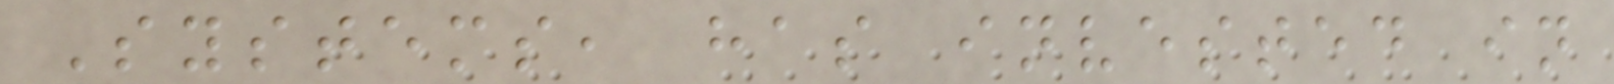Systems, has invested in
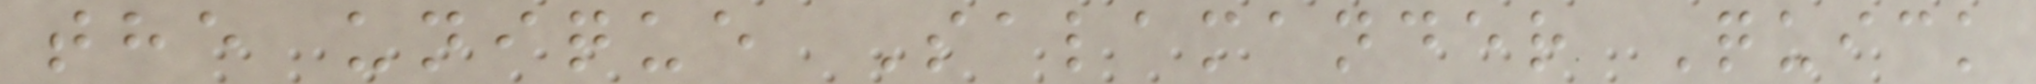the unique Salamander Quick
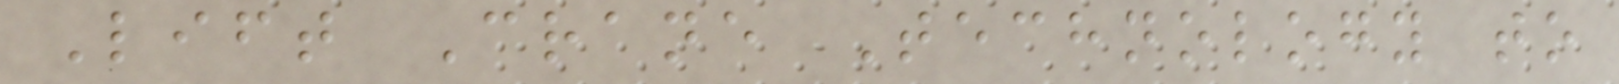Lift Crane Technology to
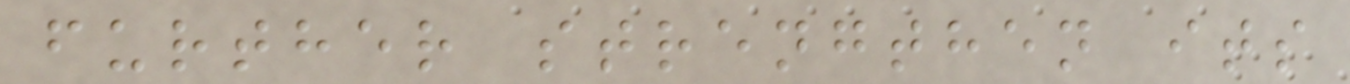further strengthen its
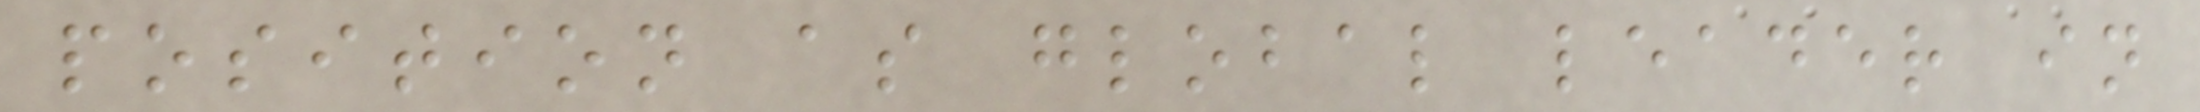position as global leader in
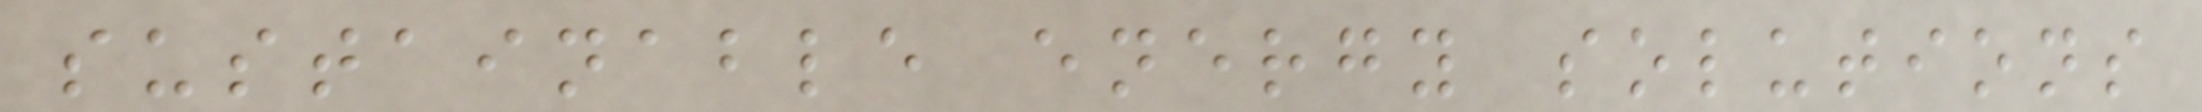sustainable energy solutions
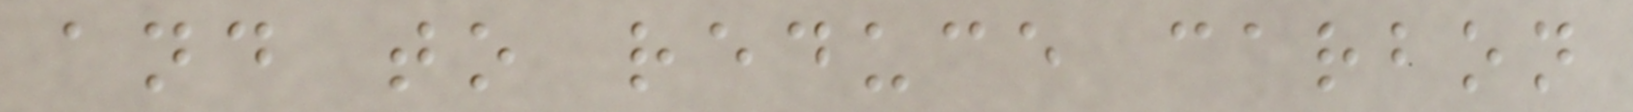and to reduce carbon
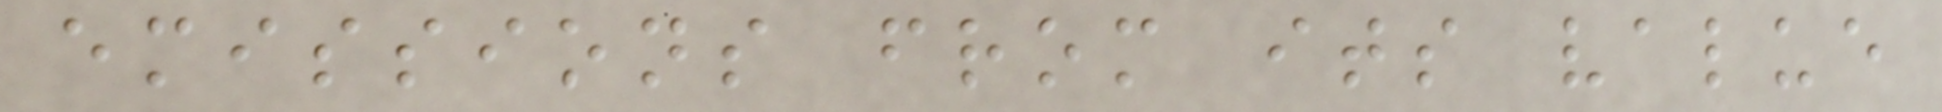emissions from its value
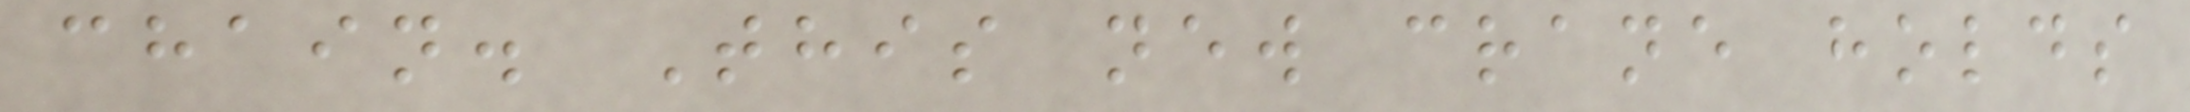chain. This new crane holds
